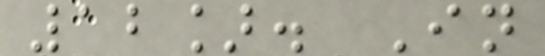12]. In
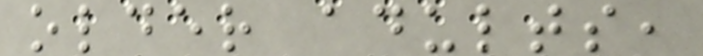older adults,
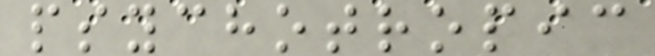psychotropic
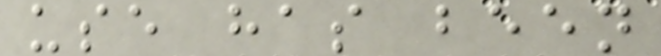use has been
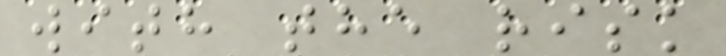with the risk
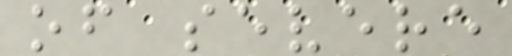of severe
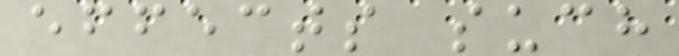effects such
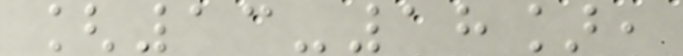[13-18],
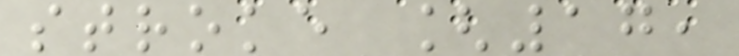stroke [17,
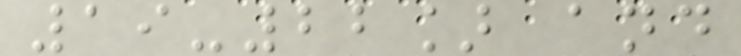19-22] and
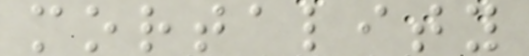mortality
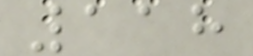118
